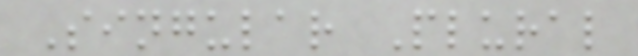Singular Plural
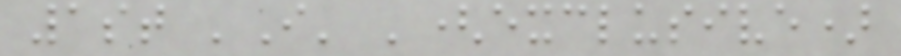1st 'I' '(exclusive)
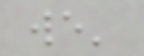we'
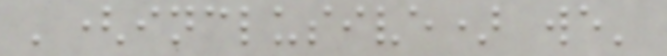'(inclusive) we'
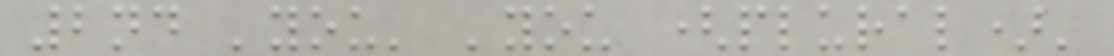2nd 'you' 'you (plural)'
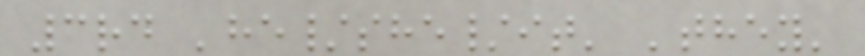3rd 'he/she/it' 'they'
